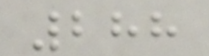288
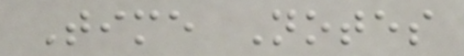Time Notes
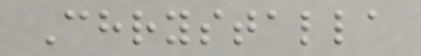Chrystalla
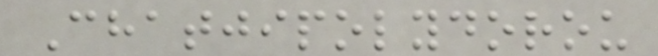Chatjipolydorou
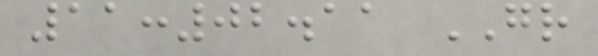11:02.11 GR
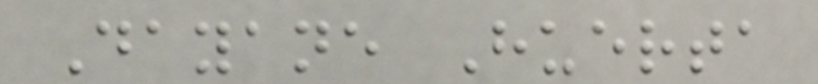Dayane Huerta
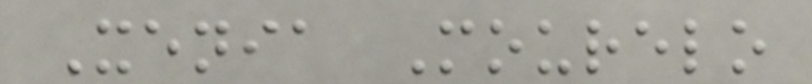Xenia Mourelo
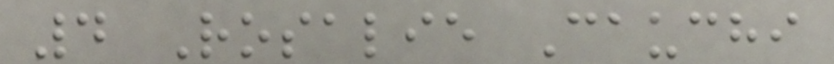4 Rosalie Cauchi
